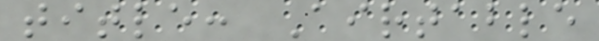title: Airtable
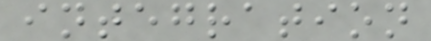integration
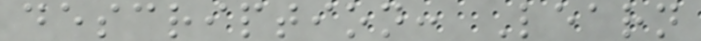description: Learn
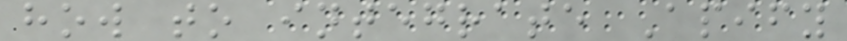how to integrate Apify
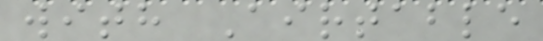with Airtable
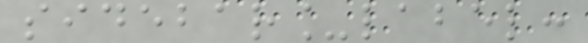sidebar_label:
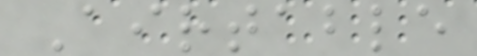Airtable
